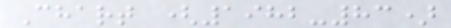Chart (1982-83)
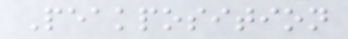Peakposition
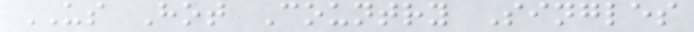US Hot Country Singles
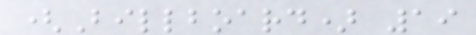(Billboard) 19
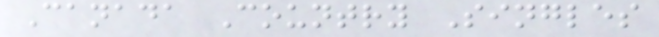Canada Country Singles
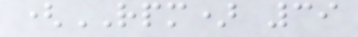(RPM) 39
